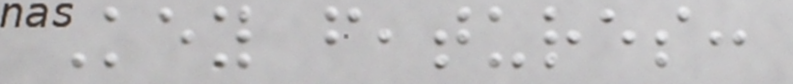Key features:
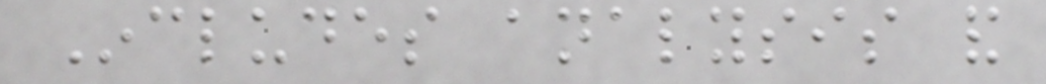Includes analysis and
